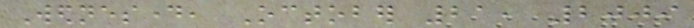Wednesday, October 21, 2009
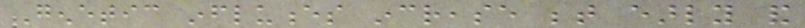Genetic influences increase between early and
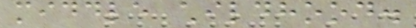middle childhood.
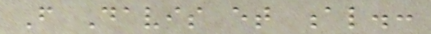From Davis et al.:
